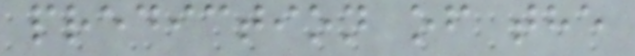prediction of the
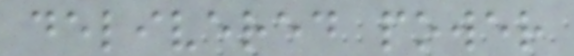delivered power
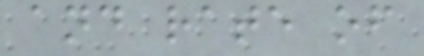and rate of
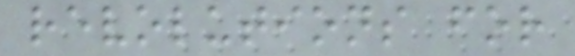revolutions for
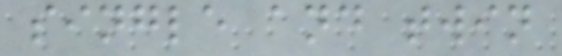single and twin
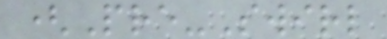(Pre-Swirl
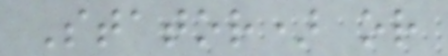Stator) or
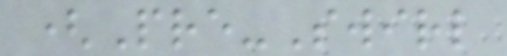(Pre-Swirl
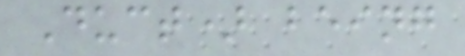Duct) being
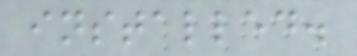installed.
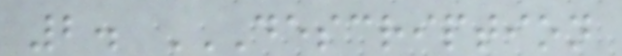2. DESCRIPTION
